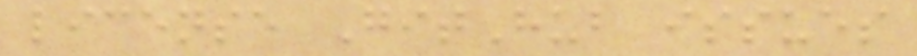license GitHub issues
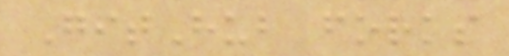GitHub forks
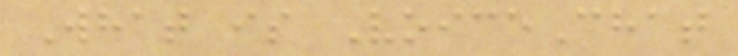What is VoiceChat
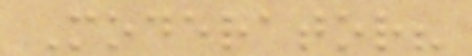Moderator?
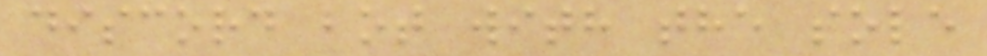discord bot with the sole
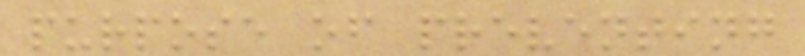purpose of preventing
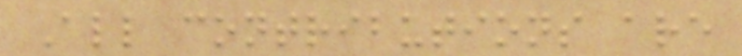All contributions are
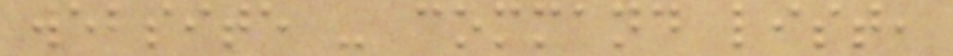website - command list,
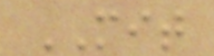MIT
